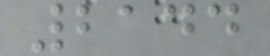2144
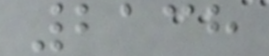2138
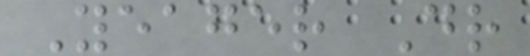Yeager Dr
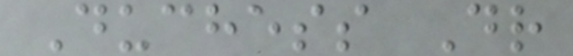Duchess Dr
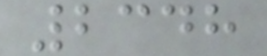2348
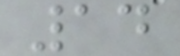14
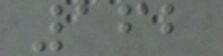162
